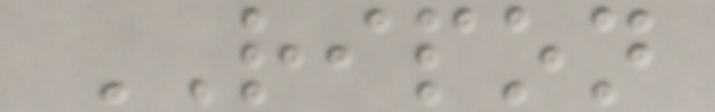RIPON
